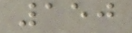150
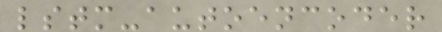lstm-autoencoder
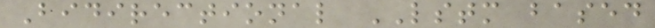Bidirectional LSTM based
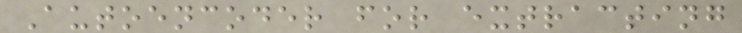Autoencoder for extracting
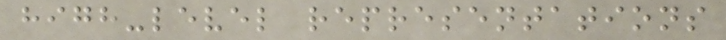high-level representations
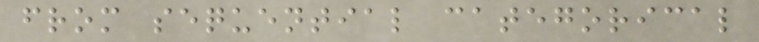from sequential categorical
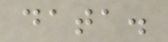data.
